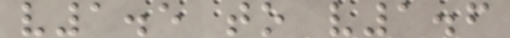v1.5 to v1.6
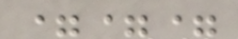===
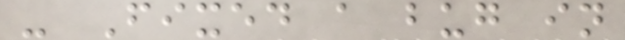- Fixed a bug in
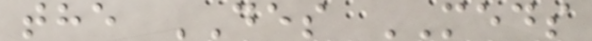the DES MEDS
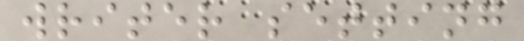writer setting
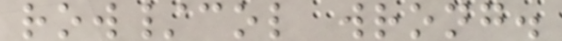row/col wrong.
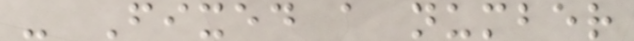- Fixed a number
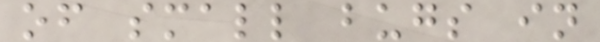of small bugs in
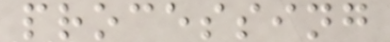processing
